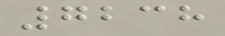7238
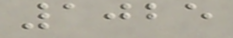1025
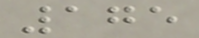175
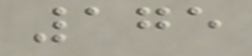175
